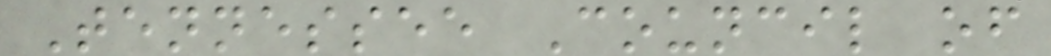Tennessee Council of
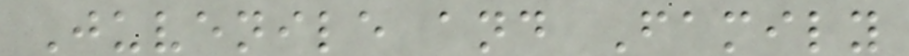Juvenile and Family
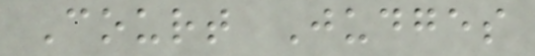Court Judges
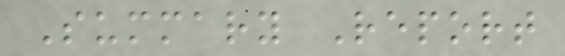Summary Report
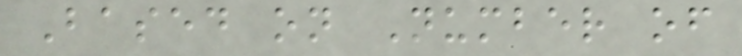Based on Number of
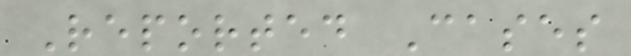Reported Cases
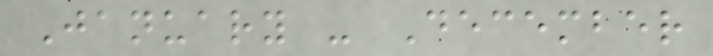January - December
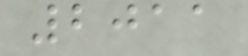2011
